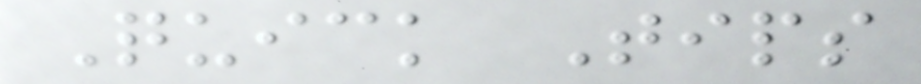Quick Tips
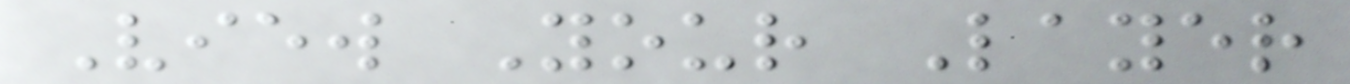View Your Layer
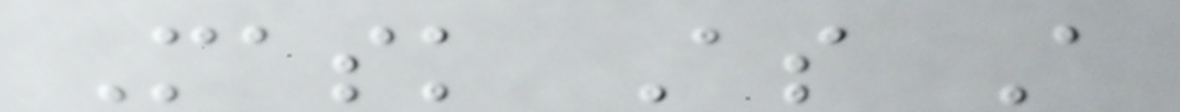Mask As A
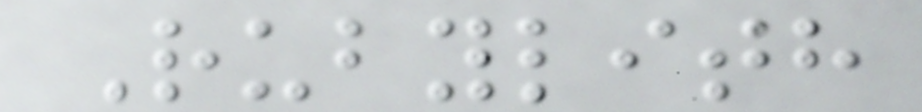Rubylith
